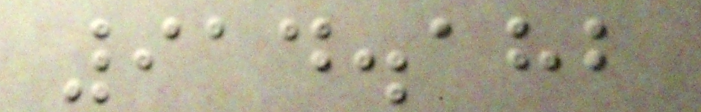914.182
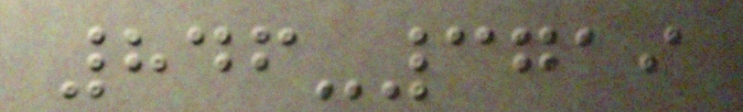846-3719
